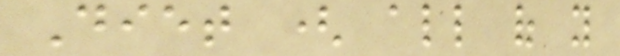Diet ( all of you
